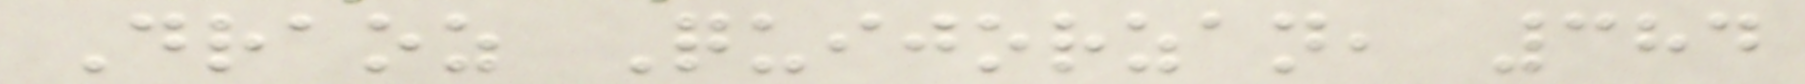Draoz Quijorzan, 384
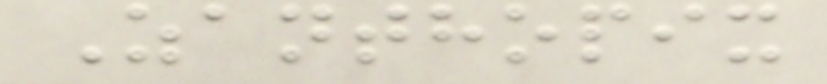Zanthopix
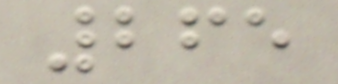265
